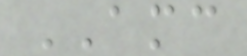AMC
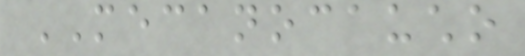MECANOCAUCHO
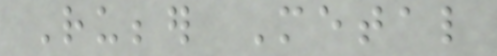Rubber Metal
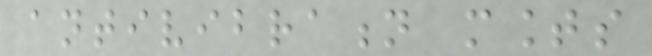antivibration mounts
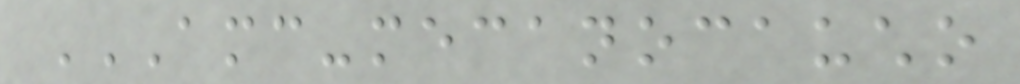AMC-MECANOCAUCHO
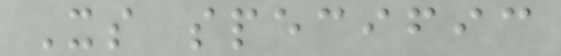Its specific
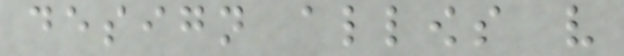design allows very
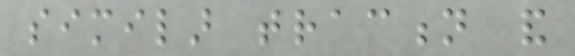similar traction and
